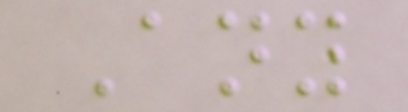Any
